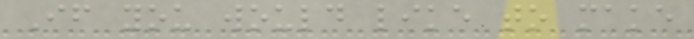If you would like to make
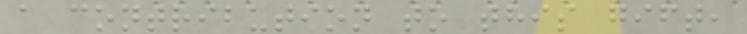a contribution to this gift,
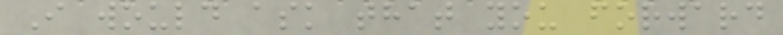I would ask that you forward
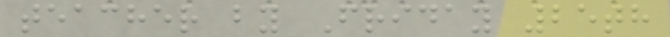teacher by Friday 25th
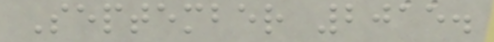September 2015.
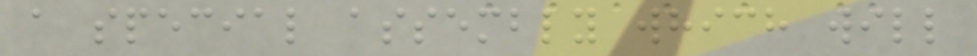a special assembly which will
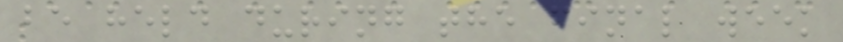be held during the final week
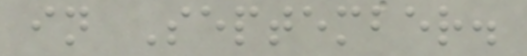in September.
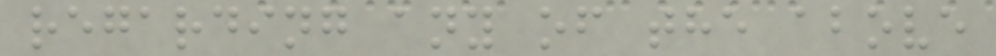regarding any of the above
